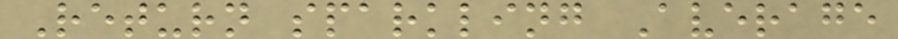Return sparkling Average
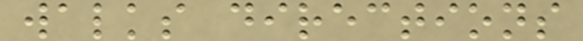walks directions
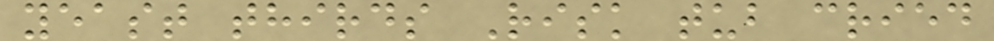yeast thirds Risk tub cried
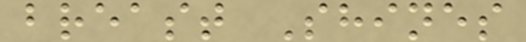breast Shines
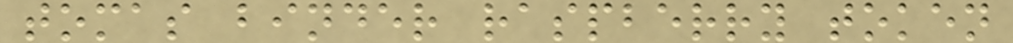tomas binder raspberry token
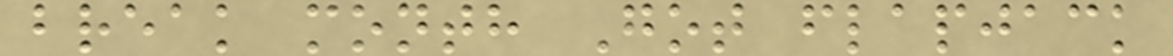break month Got flapjack
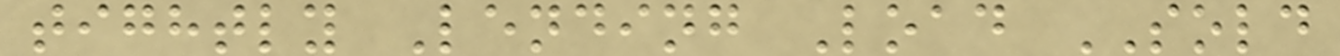tightly Lending Load SOLD
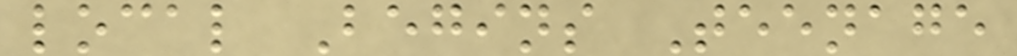local Begins Teenage
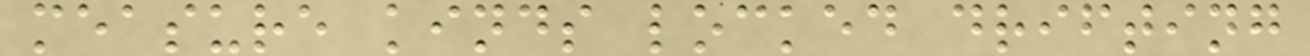measure kinds locked drifting
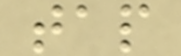tap
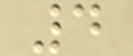4
